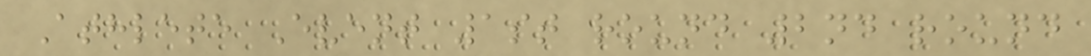Athlete Event 1st round 2nd round
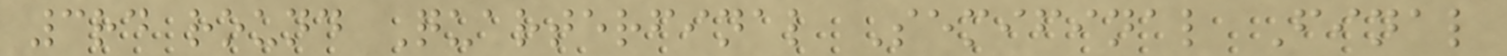3rd round Quarterfinal Semifinal Final
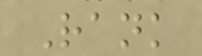Rank
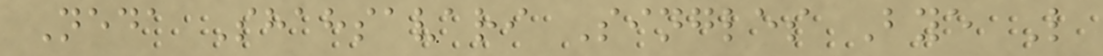Neda Shahsavari Singles Bye L
